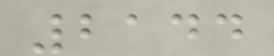2144
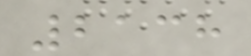2138
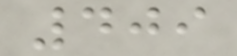409
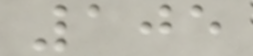105
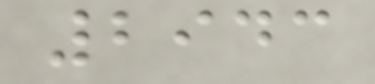2943
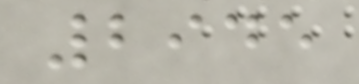2945
